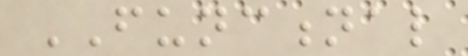FUNCTIONAL
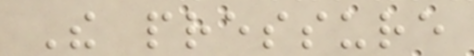The pressure
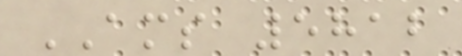AMS 5812
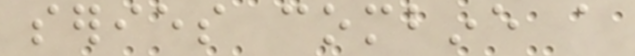series combine a
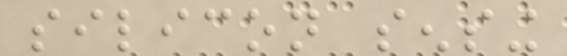silicon sensing
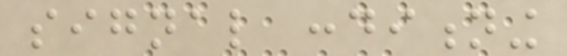signal conditioning
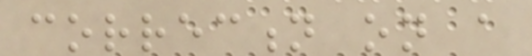correction on a
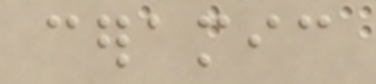ceramic
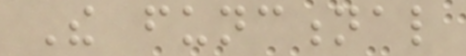The functional
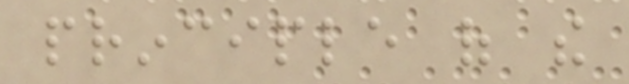principle of the
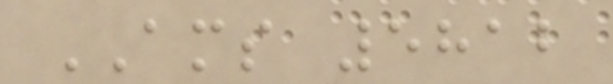AMS 5812
